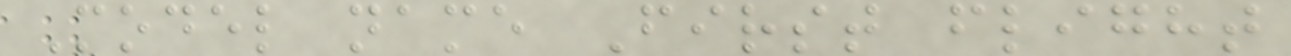Model name First flight
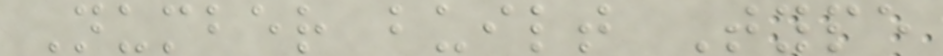Number built Type
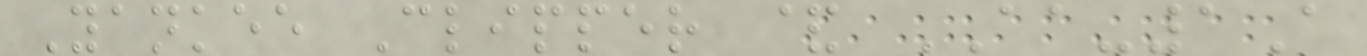Yankee Clipper & AA-1A
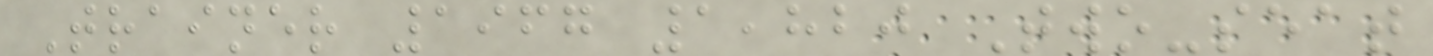Trainer 1967 1,820 Two-seat
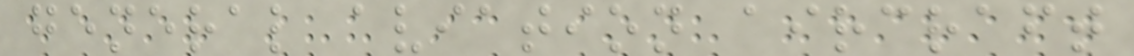general aviation aircraft
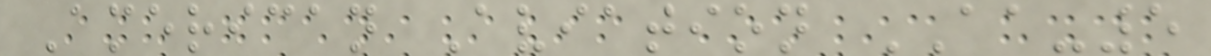American Aviation AA-5
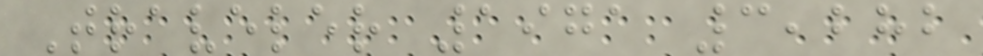Traveler 1971 3,282
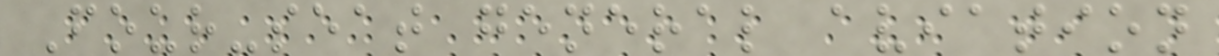Four-seat general aviation
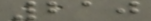210
